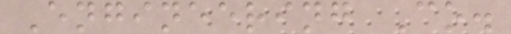Engineering Co.
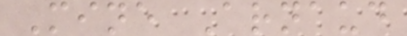Mine Arnaud
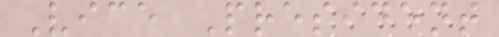Vice President
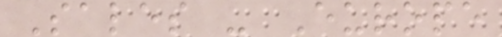Sales - Europe
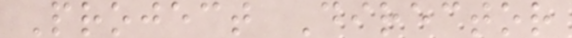Project Director
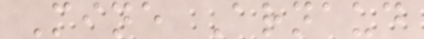Mine Arnaud
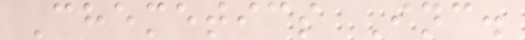Chemetics Inc.
